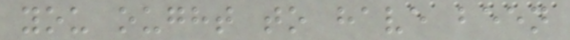you ought to have been
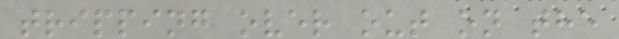tripping over out on the
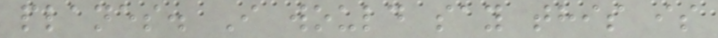planes. I would say this is
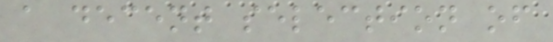a decent selection of
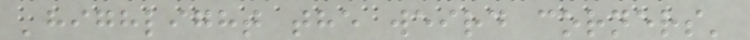'highlight the weird corners'
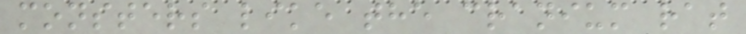monsters like the cranium rat
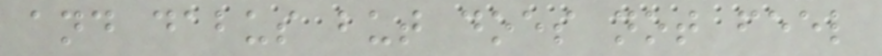and dabus but does not feel
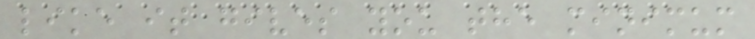like it gives you the minimum
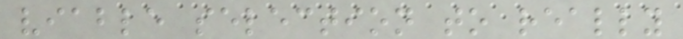viable selection to really
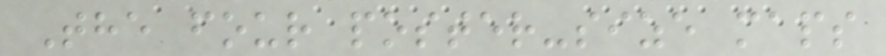The four poster-size maps
